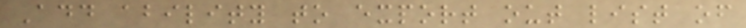Add ability to export out list of
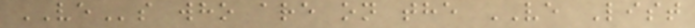VEs who are on the VE List
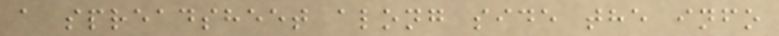a spreadsheet along side the info
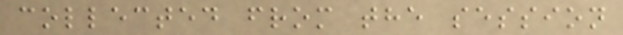collected from the session
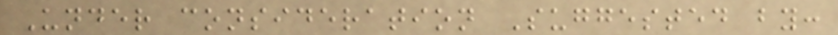Under consideration Suggested by:
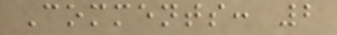Comments: 2
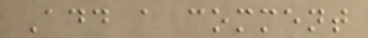Add a comment
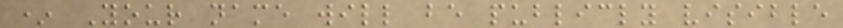* Your name will be publicly visible
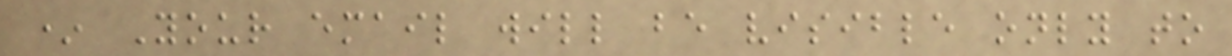* Your email will be visible only to
